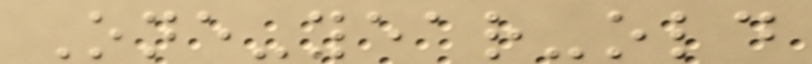One-year-old
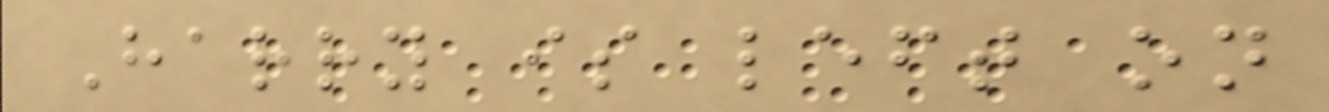Harry is left on
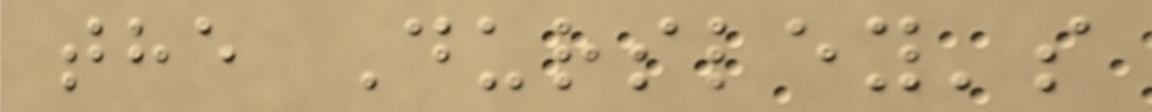the Dursley's
